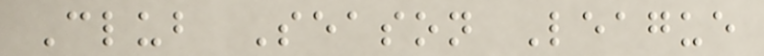Club Season League
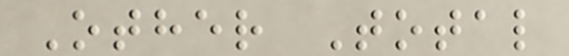Other Total
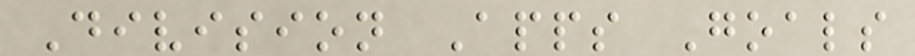Division Apps Goals
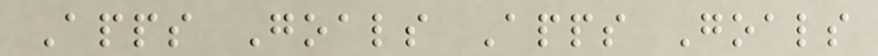Apps Goals Apps Goals
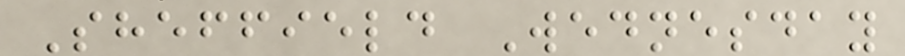Sheffield Wednesday
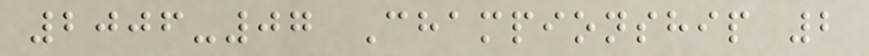2006-07 Championship 2
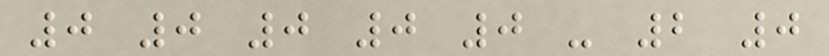0 0 0 0 0 - 2 0
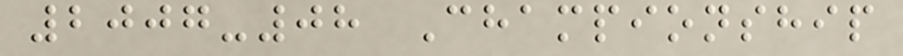2007-08 Championship
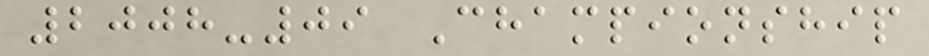2008-09 Championship
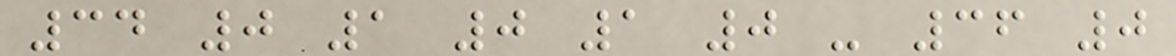34 0 1 0 1 0 - 36 0
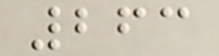263
